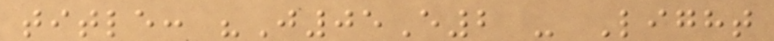title: "J05E2 - Light
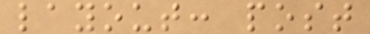layout: post
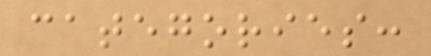categories:
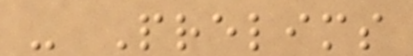- Prelims
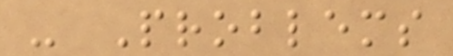- Problems
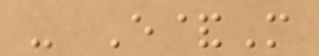- E&M
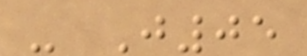- J05
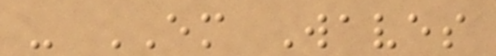- EM Waves
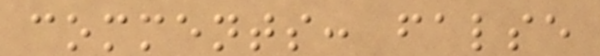comments: false
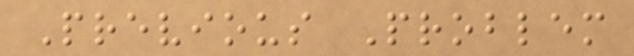Previous Problem
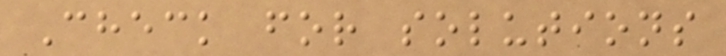Check for solutions
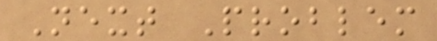Next Problem
